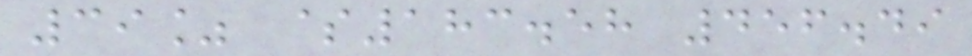39% $183.58 456.49
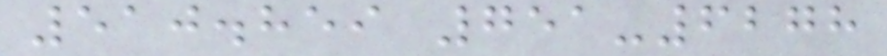510.859 751-6278
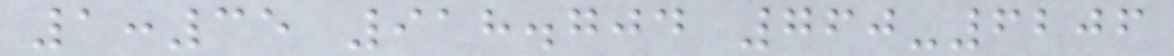1:35 918.704 760-6206
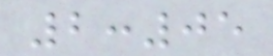2:05
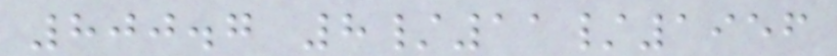800.7 8/11/1956
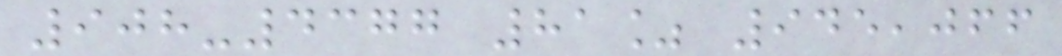908-4377 81% 945,066
